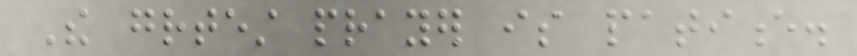The greatest prayer is patience.
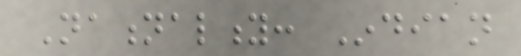Nationality: Indian
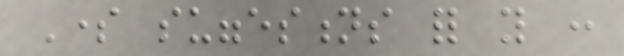Some suggestions for you :
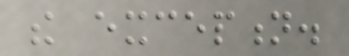the exception.
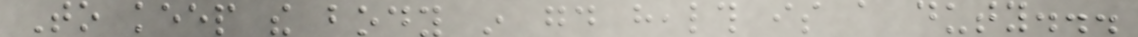To keep the body in good health is a duty...
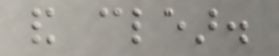and clear.
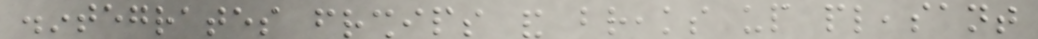disintegrates friendships and breaks up pleasant
